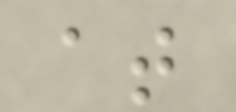at
